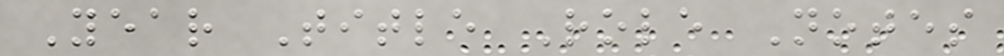Year Title Role Notes
